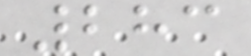283
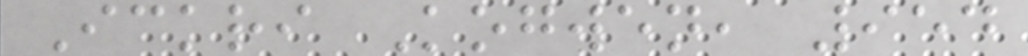Ickri Kogwen, 954
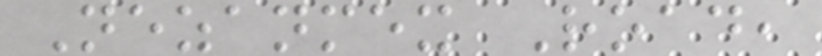Nezanmex Road,
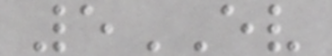5EV
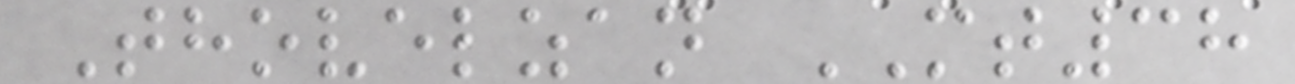Thovelzan MT38
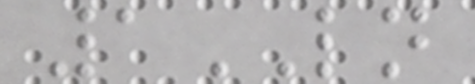1LN
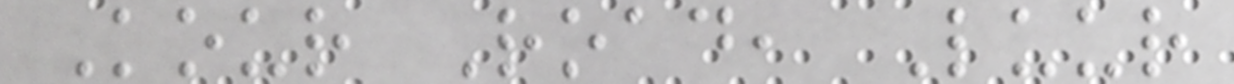Kour Road, Luur
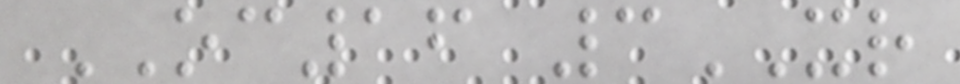OC16 3XR
